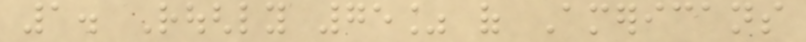1. Roughly 75% of Americans
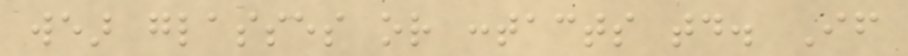wear glasses or contacts today. If
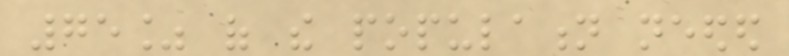75% of the population needed
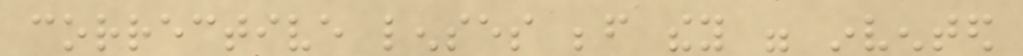corrective lenses before they were invented
